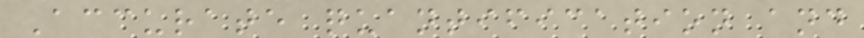Accurate quantification and
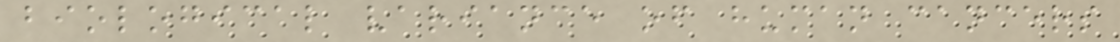biological variance of human cancers
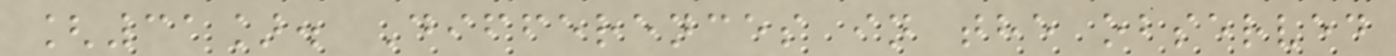[31]. Differences in the observed
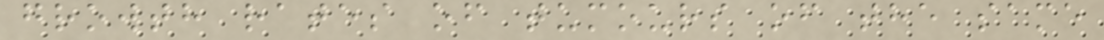growth rates of tumours of the same
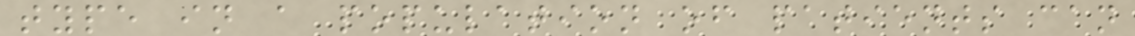type in a population of patients can
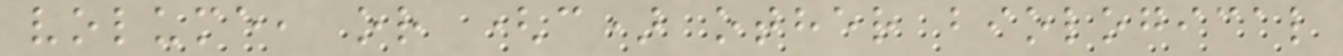volume, or (c) other biological
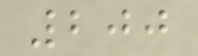200
